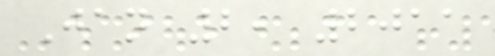Jan 2, 2011
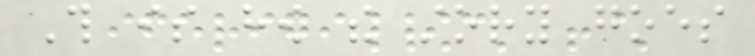This is how the story goes
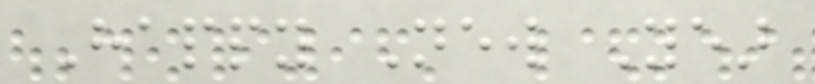Happy New Year
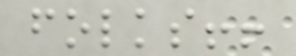folks!!
